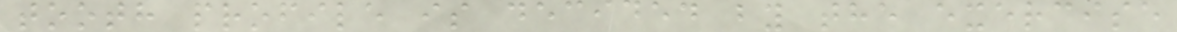tooth profile is decided by the exercise
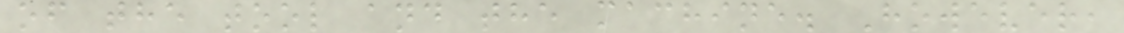of the tool and the machine. However,
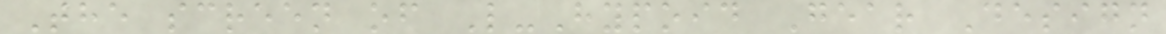The screen of L-Hypoid Gear Design
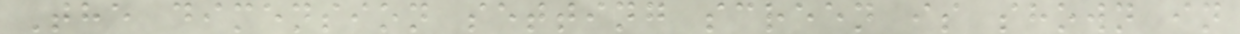The dimension setting screen is shown in
